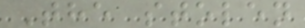The stolen
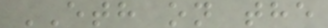ETH on the
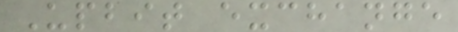Upbit exchange
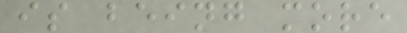is being more
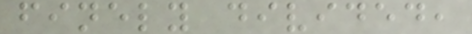finely divided,
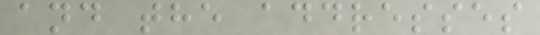and the addresses
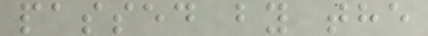passed by the
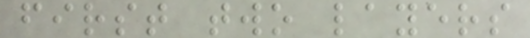first two layers
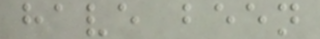have been
